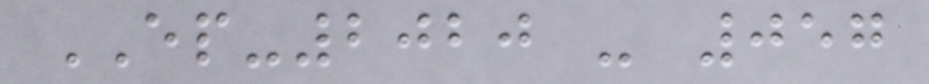EP-2020 - 057
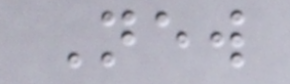New
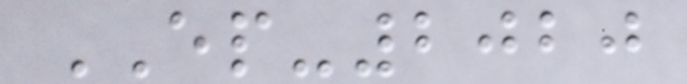EP-2020
